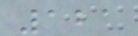121
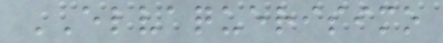ELVAQUERISIMO
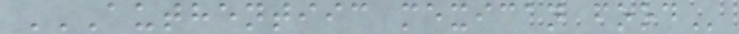AUTHENTIIC MEXICAN FOOD
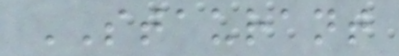STAURANT
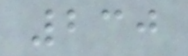230
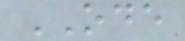ODE
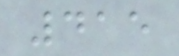415
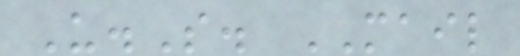U.S. MAIL
